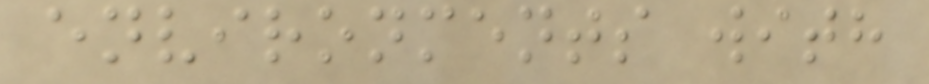environments with
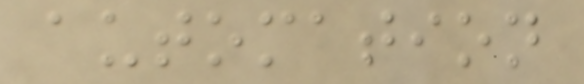automation
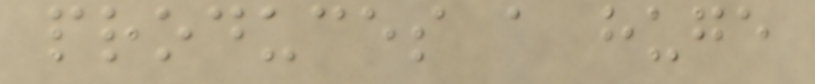produces a huge
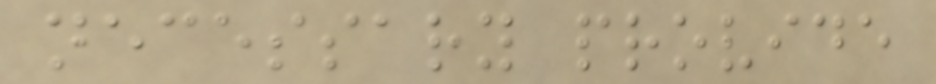necessary provide
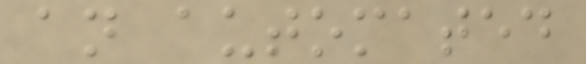an automated
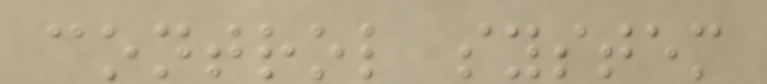control system
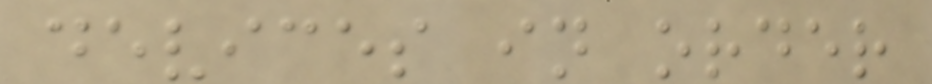devices in order
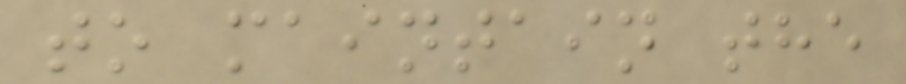to maintain the
